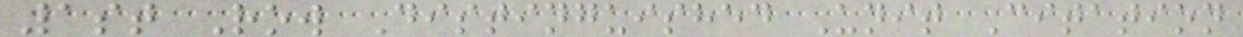1st Row Distinguished Unit Citation
